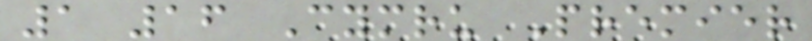1 16 Cymru Premier
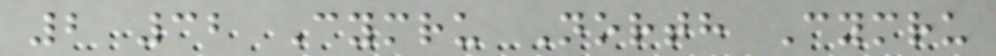2 32 Cymru North Cymru
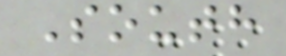South
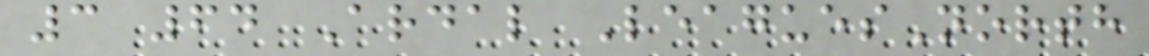3 64 Ardal LeaguesNorth
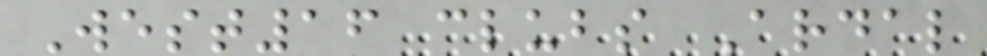West16 clubs Ardal
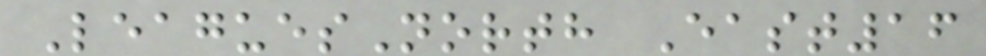LeaguesNorth East16
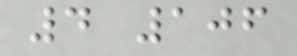4 106
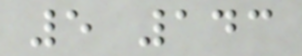5 143
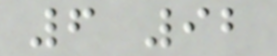6 92
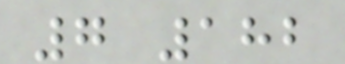7 182
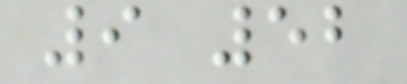9 52
